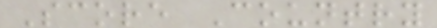Score Country
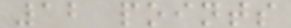12 points
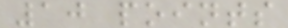10 points
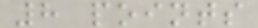8 points
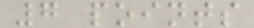7 points
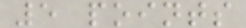5 points
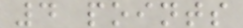4 points
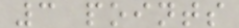3 points
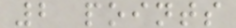2 points
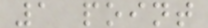1 point
